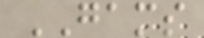GAMS
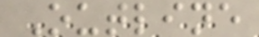Outline
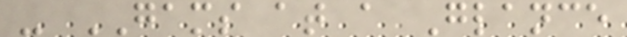- GAMS at a Glance
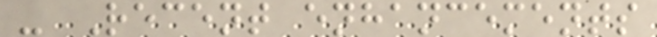- Recent enhancements
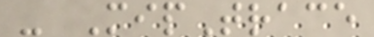- MipTrace
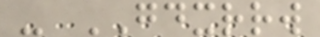- GDXRRW
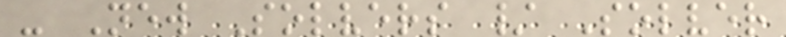- New Solvers / Solver
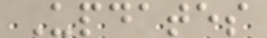Updates
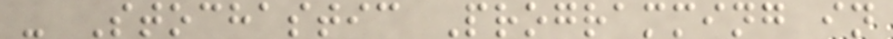- Stochastic Programming in
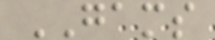GAMS
